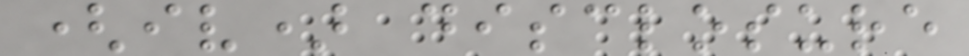(iv) disclosure
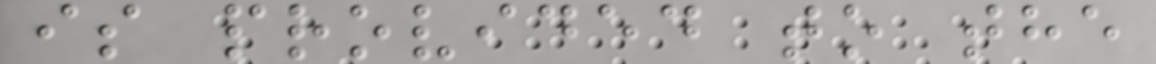is provided to the
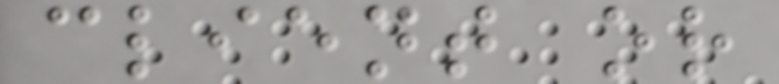client or
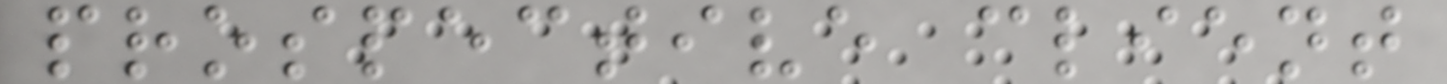prospective client
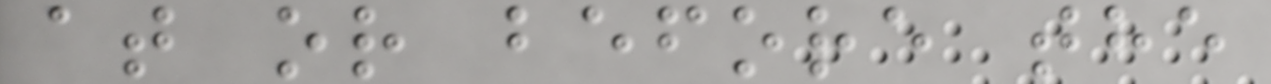at or before the
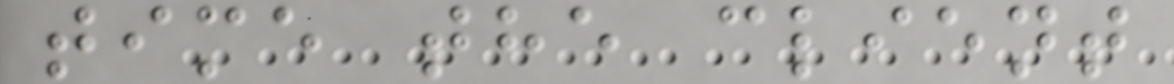time the client
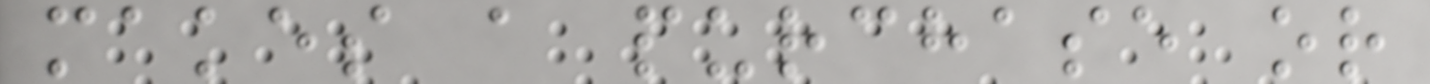makes a purchase or
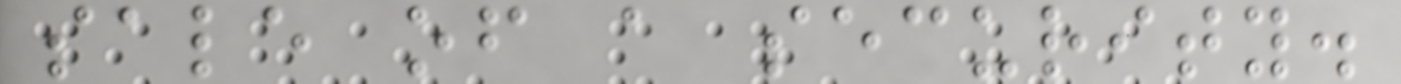sale of a security.
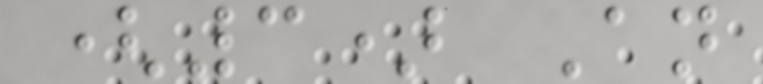(3) An
